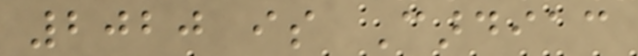2020 is Cardiac
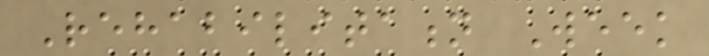Rehabilitation Week
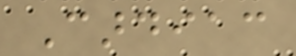Cardiac
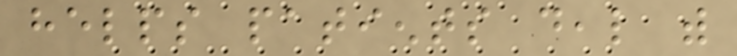helps patients deal with
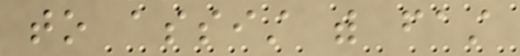to assist with fast
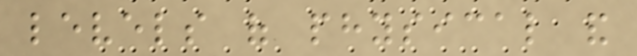levels of physical and
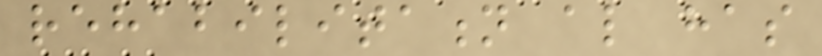rehabilitation also has
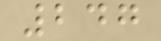247
